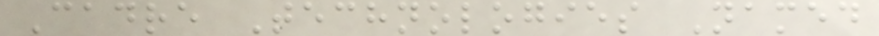Cadre Technologies Named
